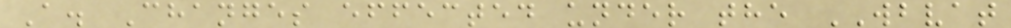A. Changes effected under the WBVAT
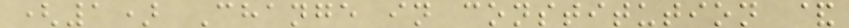(1) Change in constitution &
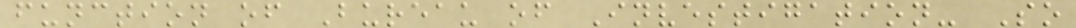function of Bureau of Investigation- So
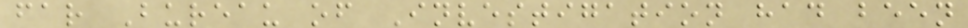far Bureau of Investigation had been
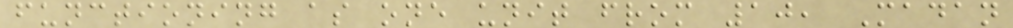functioning as one unit from 10, Madan
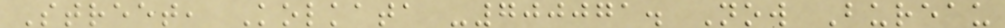Street, Kolkata -700071. Now Bureau
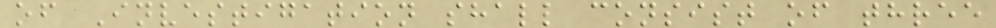of Investigation shall consist of three
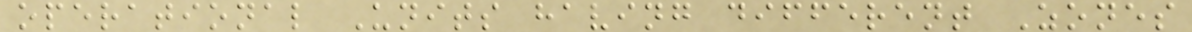operational Units having different Zones
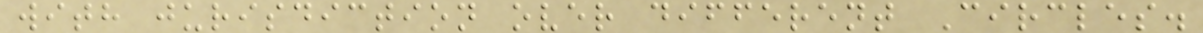with jurisdiction over different Circles.
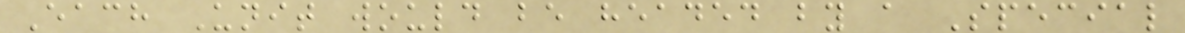Each Unit would be headed by a Special
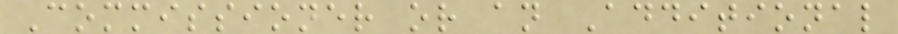Commissioner or an Additional
